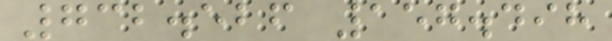732.526 157.498
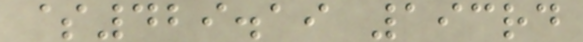$429.19 193rd
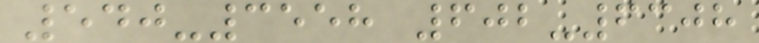540-3558 602-6308
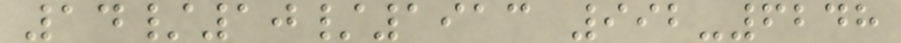14/10/1913 992-6248
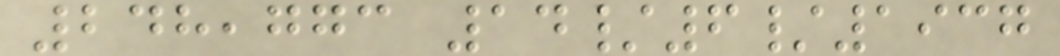248,773 14/6/1937
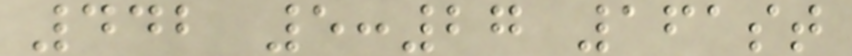442 5:27 161st
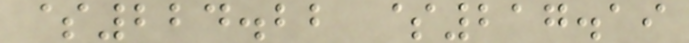$224.22 $217.19
